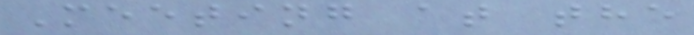Meeting at the
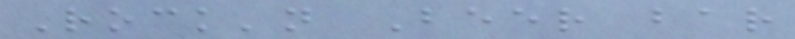Rock'n Beer bar
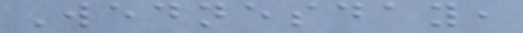Wednesday,
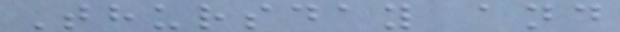Thursday and
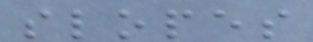slopes
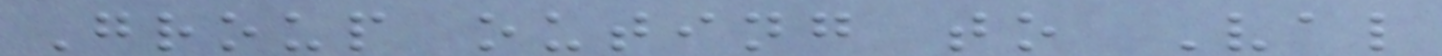Group outing to Val
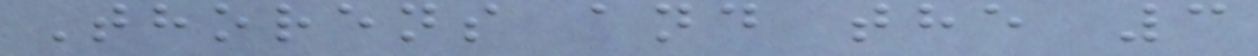Thorens and the 3
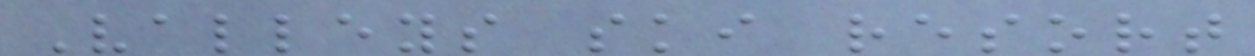Valleys ski resort
